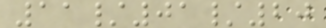11/01/20
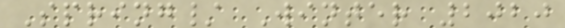Spring/ Winter 2020
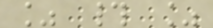% # %
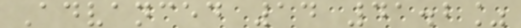Advanced 14 41.2%
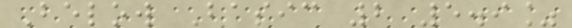Below Basic 2 5.9%
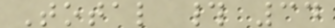Total # 34
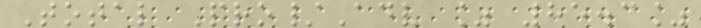Total Pro/Adv % 85.3%
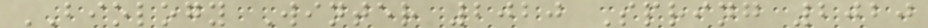BIOLOGY Winter 2020 Spring 2020
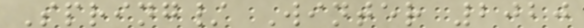Spring/ Winter 2020
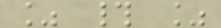% # %
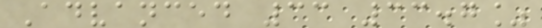Advanced 33 33.7%
